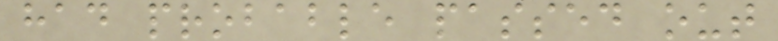had probable passed out
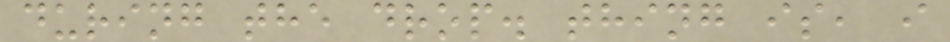during the drop. thing is, i
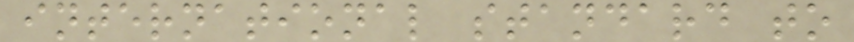international standard to
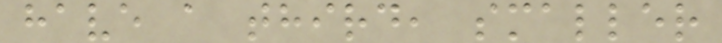have a third, smaller
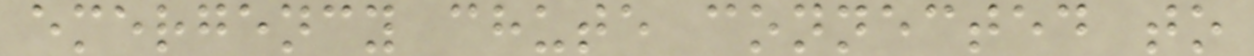emergency chute connected to
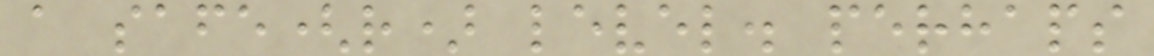a safe(r) level. perhaps
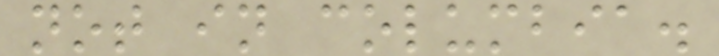not in columbia.
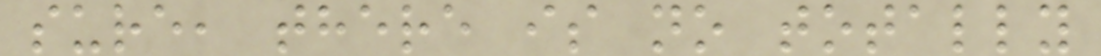sure, there is no totally
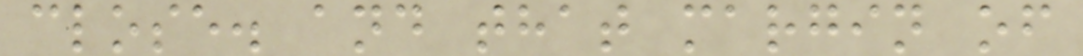close. and that margin of
